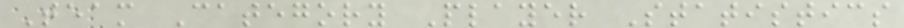Team Category Player Statistics
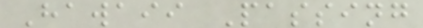Hawaii Passing
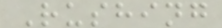Rushing
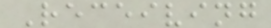Receiving
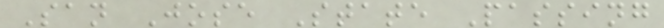San Jose State Passing
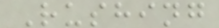Rushing
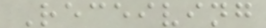Receiving
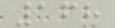168
